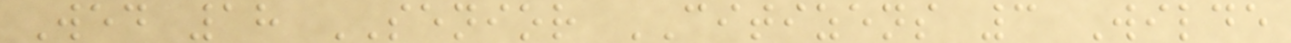Wed 18 SENIOR CITIZENS 3 Wilde
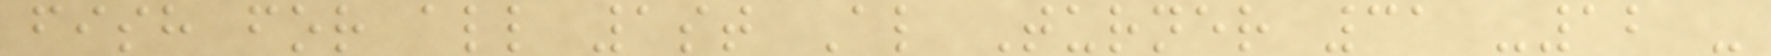fish for all 1st Al Turner 31 -12 -
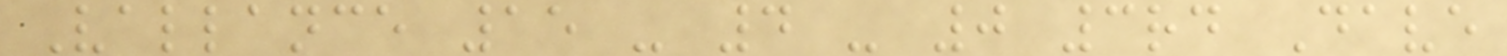Vallance 15 - 4 - 0 3rd Dave
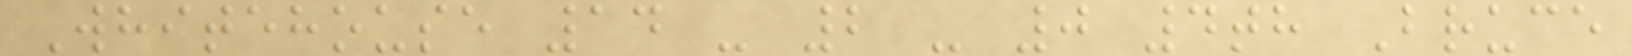Whitehouse 14 - 2 - 0 4th Bruce
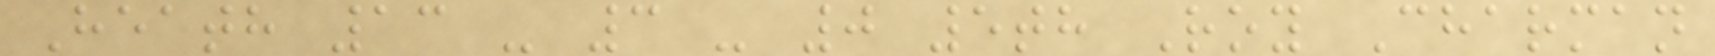Heath 13 - 3 - 0 5th Roy Charman
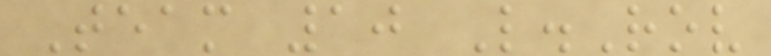Team 10 L.Rov
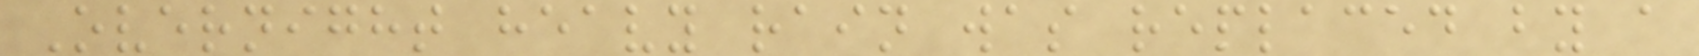Overnight heavy rain was replaced by a
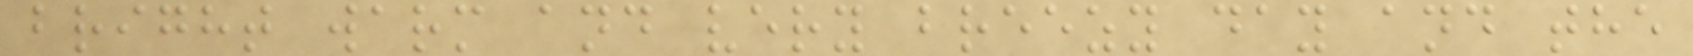bright warm and very breezy day and the
